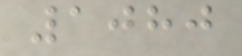1080
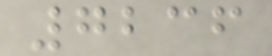7236
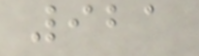921
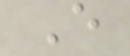E
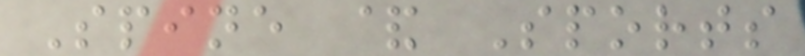Spine & Sports
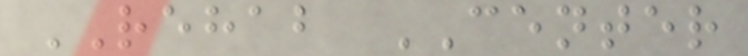REHAB CENTER
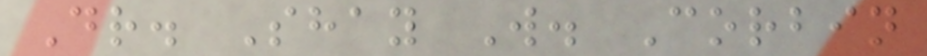Dr. Shay W. Corbin
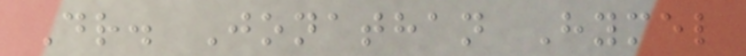Dr. Jonathan Hymel
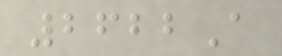2622A
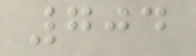704
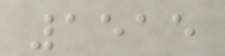1515
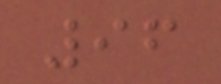96
